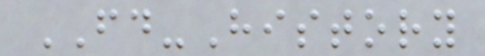FD-History
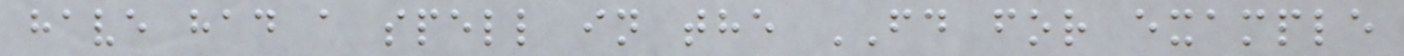have had a spell in the FD for example
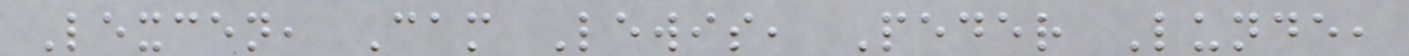Lexcen, Cam Lewis, Peder Lunde,
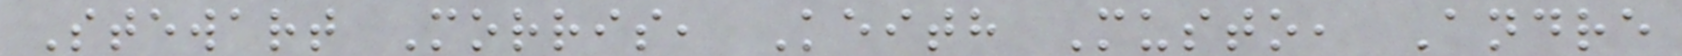Stewart Morris, Keith Musto, Andre
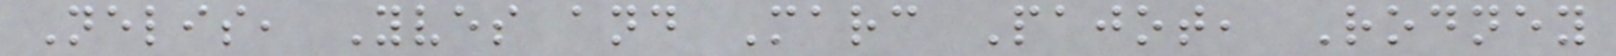Nelis, Yves and Marc Pajot, Rodney
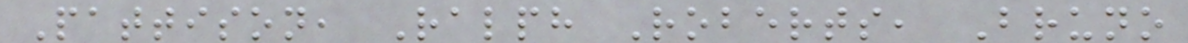Pattison, Ralph Roberts, Bruno
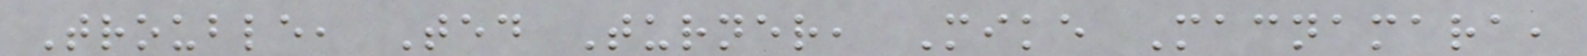Trouble, Ted Turner, Mike Macnamara,
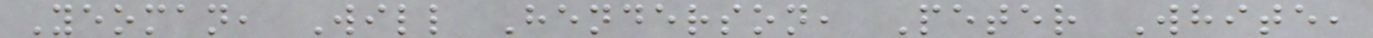Yeoman, Will Henderson, Peter White,
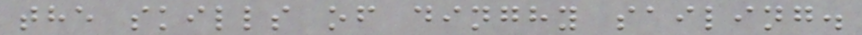the skills of dinghy sailing.
